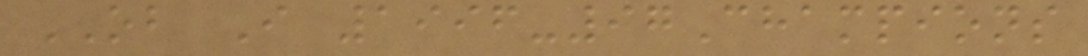OB I 1996-97Champions
